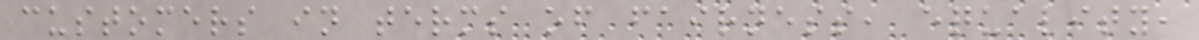customers in terms of fairness, equality,
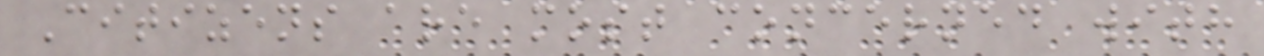Citizens are most concerned with
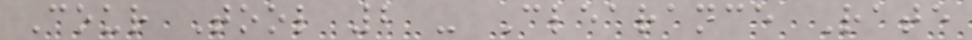Cour Tool 2 - Clearance Rate
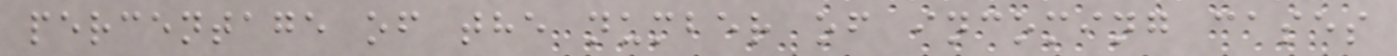percentage of the number of incoming cases
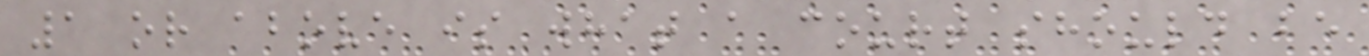1 or above is what a court should be
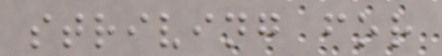striving for
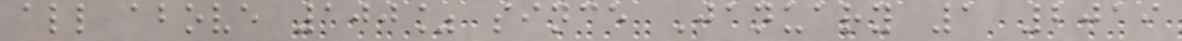all above 100% since January 1 2019
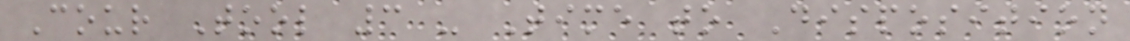Cour Tool 3 - Time to Disposition
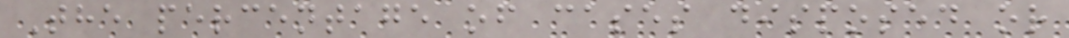The percentage of cases disposed or
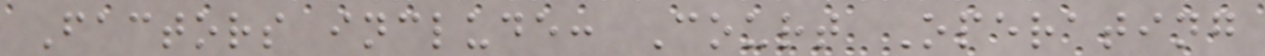Factors include: Court Operating
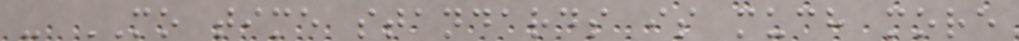- MO time standards is much more
